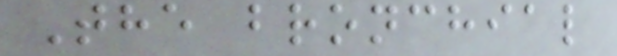The bronchial
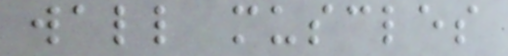wall muscles
